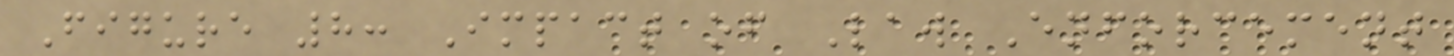Figure 8: Impact of Law Enforcement
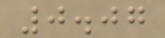0.07
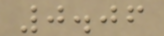0.06
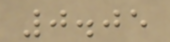0.05
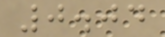0.04
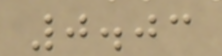0.03
